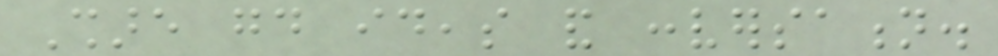Share good ideas and conversation.
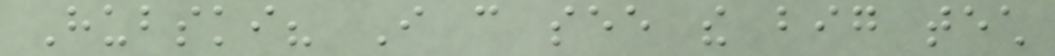Hubski? I can see the big tech
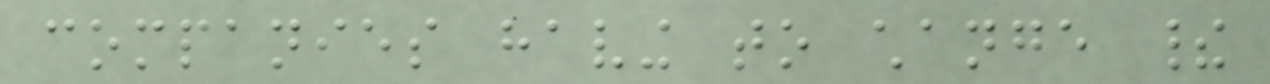companies having to change their
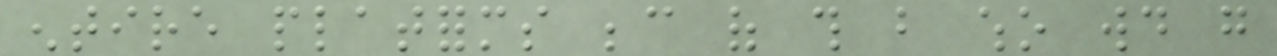entire platforms because of this but who would go
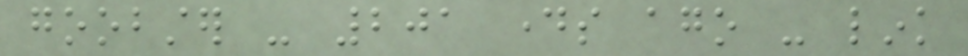goobster - 201 days ago - link
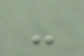-
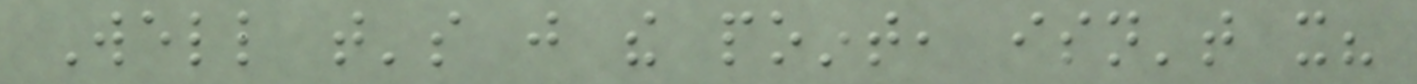Well that's just the point, isn't it?
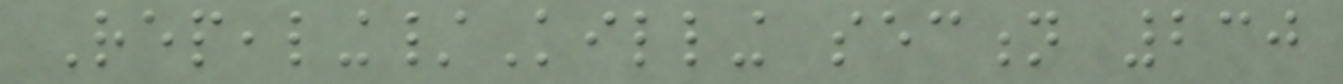Repealing/Killing section 230
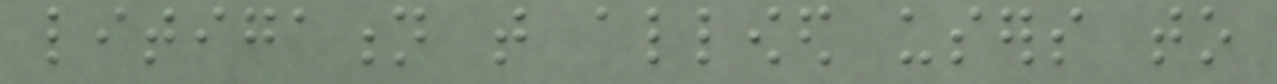litigation that allowed users to
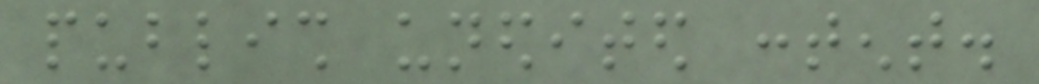publish unedited content.
